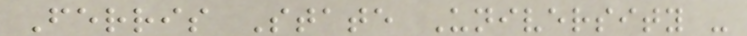Ferris State University -
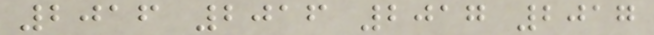2016 2016 2017 2017
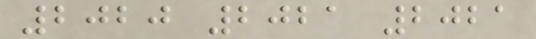2020 2021 2021
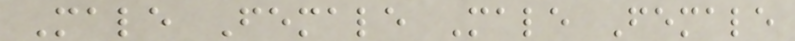Male Female Male Female
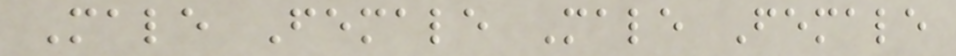Male Female Male Female
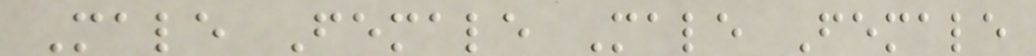Male Female Male Female
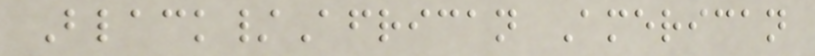Black/African American
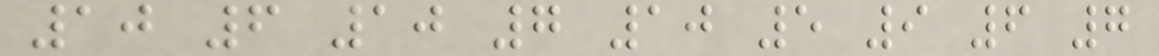10 6 10 7 10 5 9 6 7
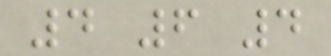4 6 4
